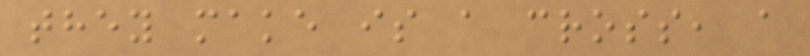they make is a cross, a
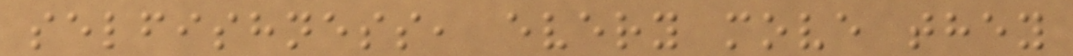selfishness, every move they
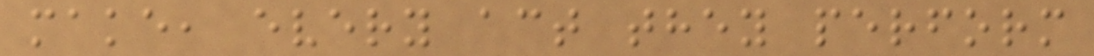make, every act they perform
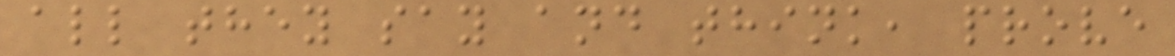all they say and think, prove
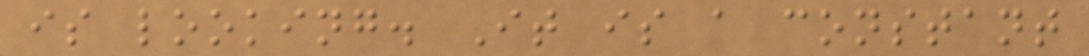is looking. It is a constant
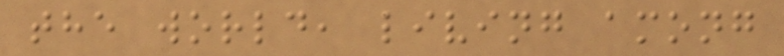the world, living among
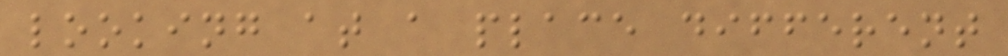looking at a place different
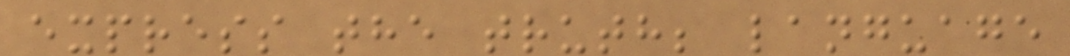express the truth; language
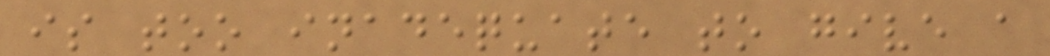is too inadequate to give a
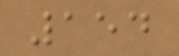154
